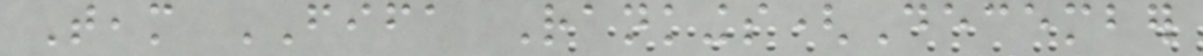Team FIFA Rankings(December
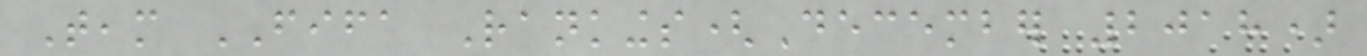Team FIFA Rankings(December 2018)
